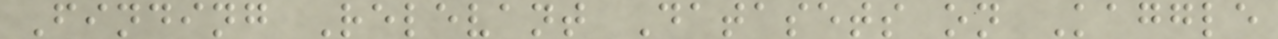Finding Relevant Datasets on Kaggle
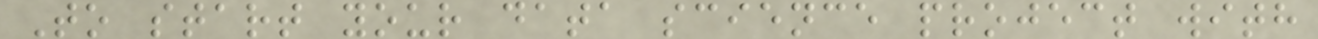To start your data science project with
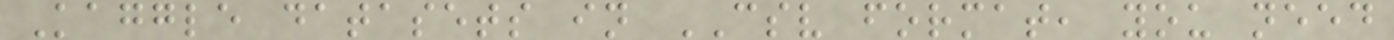Kaggle datasets in CSV format, you need
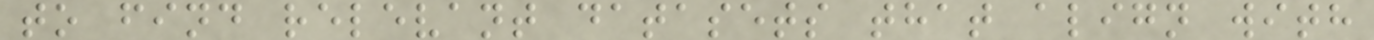to find relevant datasets that align with
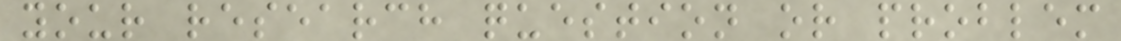your research question or problem
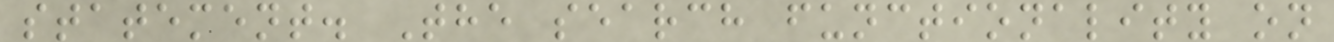statement. The search functionality on
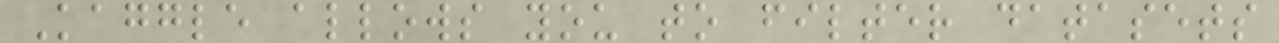Kaggle allows you to filter datasets
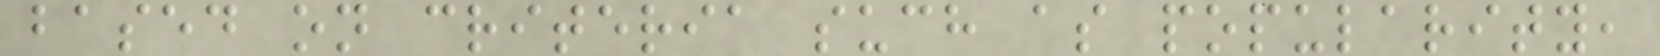based on criteria such as popularity,
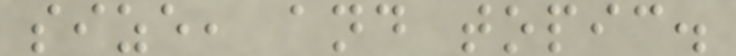size, and topic.
